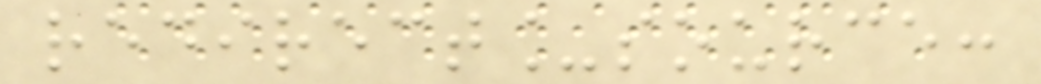redirect_source:
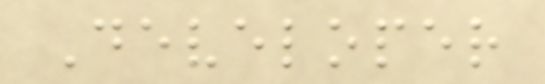Developer
